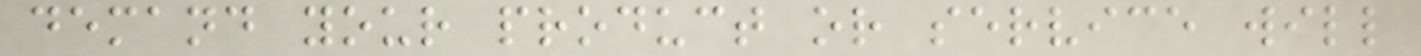demand your product or service will
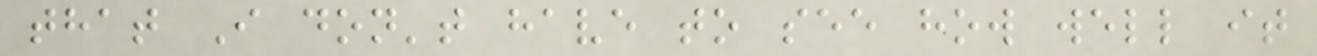that I don't have to see how well it
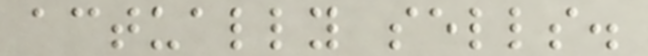actually sells.
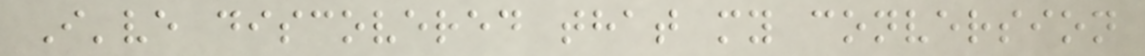I've discovered that my conversion
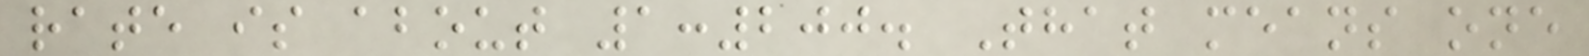rate is about 1:200. That means one
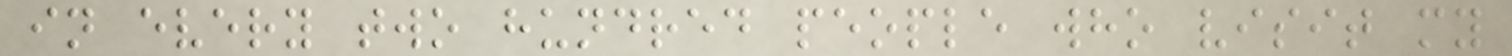in every two hundred people who visit my
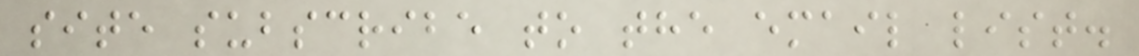site subscribe to the email list.
